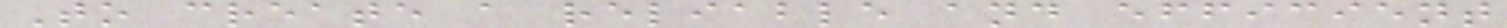To create a reliable and efficient
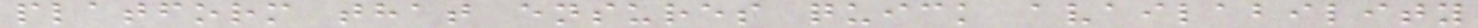platform that ensures quick availability
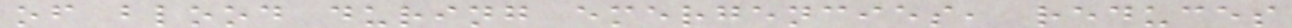of blood during emergencies, reduces
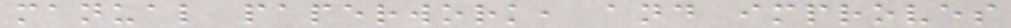manual paperwork, and improves
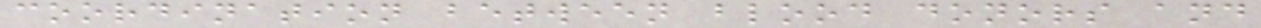coordination between blood donors and
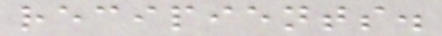recipients.
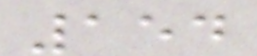154
